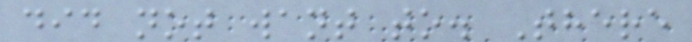did not want to. There
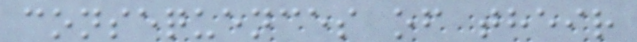consequences of their
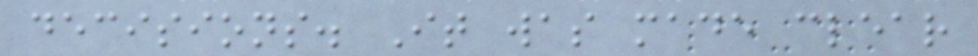decisions. It was made clear
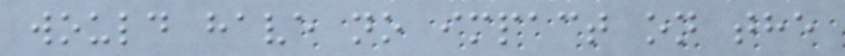would have no impact on the
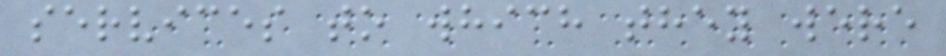services to which they were
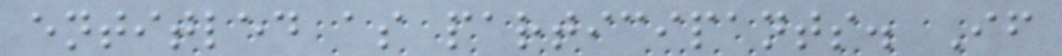entitled as participants. If
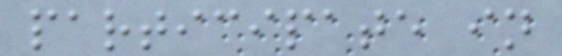participate in
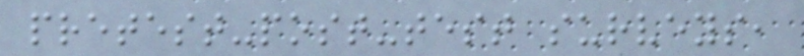pretest-post-test surveys,
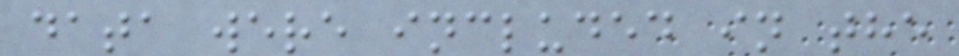data were included in the
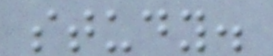study.
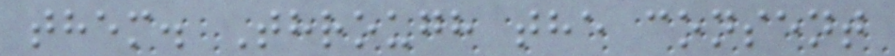them. Through the consent
